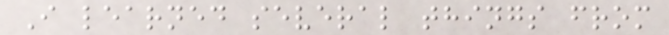I learned several things from
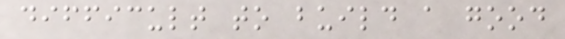difficult to build a good
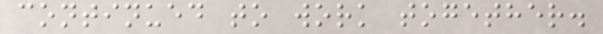continued to work together.
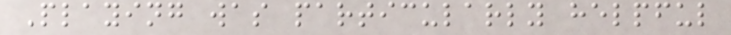Playing was particularly helpful
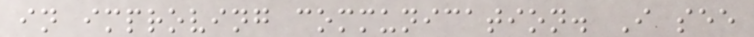in improving communication. I see
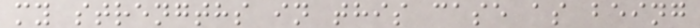my strengths in this case as being
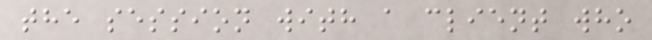the session with a client who
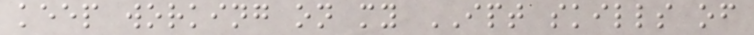keep working on my IPT skills of
